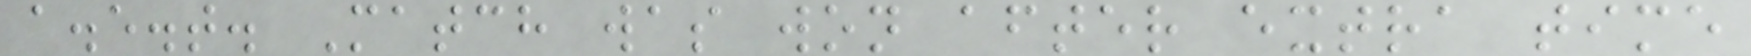a.e.t. Match was won after extra time
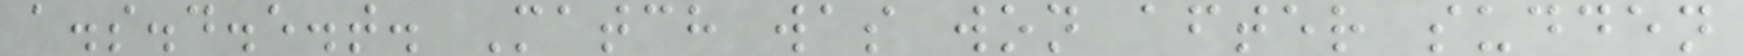a.s.d.e.t. Match was won after sudden
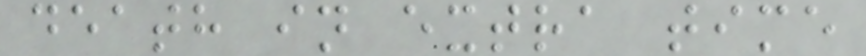death in extra time
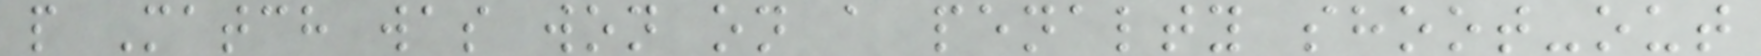p Match was won on a penalty shoot-out
